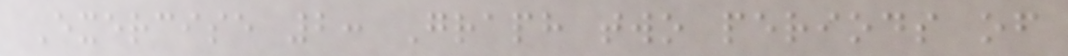Exercise 2: Graph two periods of
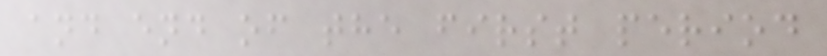and end of the first period
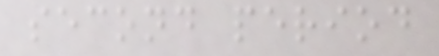second period
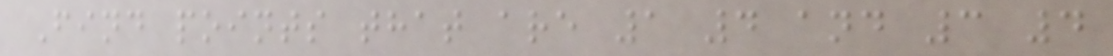Find points that are 1 4 and 3 4
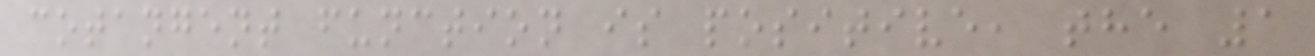cotangent function is positive, the 1
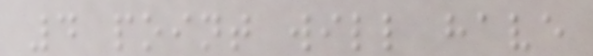4 point will have
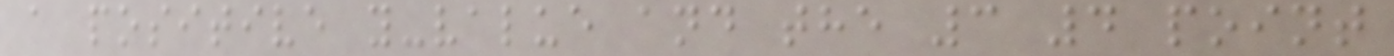a positive y-value and the 3 4 point
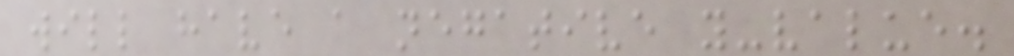will have a negative y-value.
